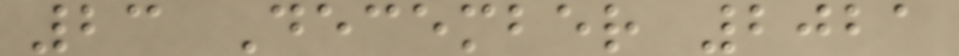23 December 2021
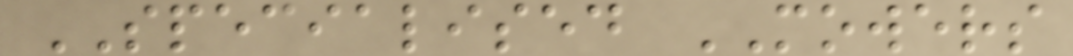SPECIALISED MOWERS
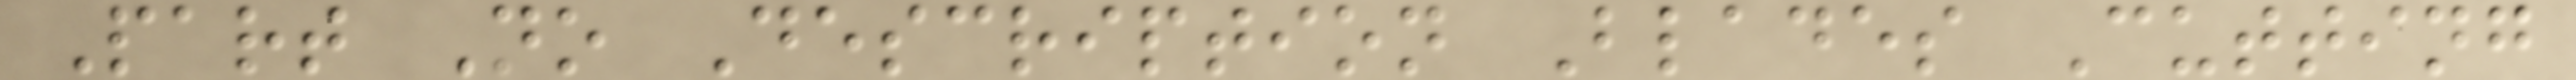Part No Description Blades Cutting
